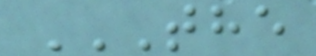THE
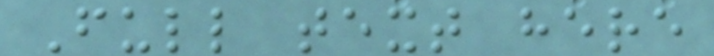Full text here
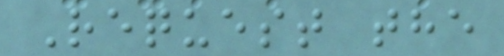Request the
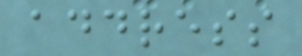address
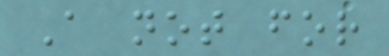A not for
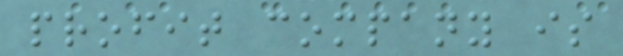profit company is
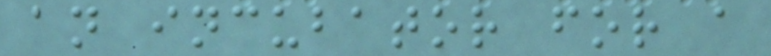an incubator for a
